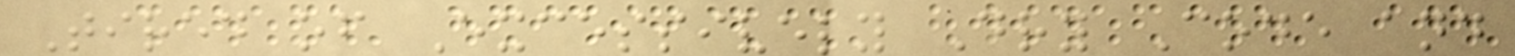Tired of Excessively Dry Code and
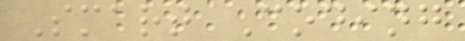Smart Coding
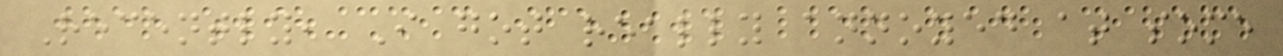Recently, I got really annoyed at some
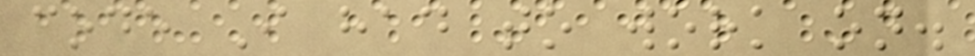code I had to work on.
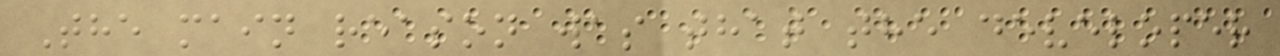The main reason was that the developer
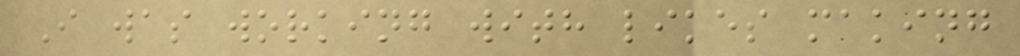I was working with likes making
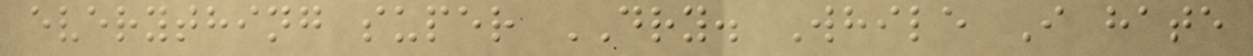everything super DRY. While I hate
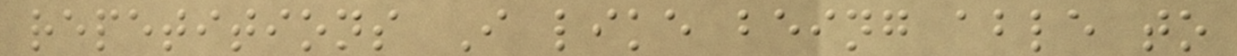repetitions I like being able to
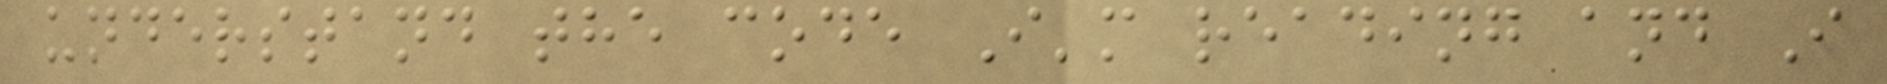understand the code I'm reading and I
